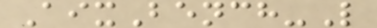AixBench-L
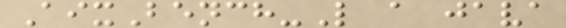AixBench-L a java
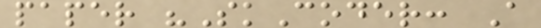paper "SkCoder: A
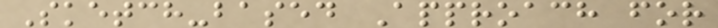Sketch-based Approach for
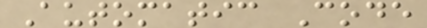Automatic Code
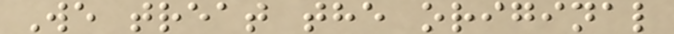We treat the original
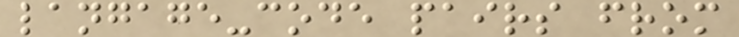langage-code pairs from
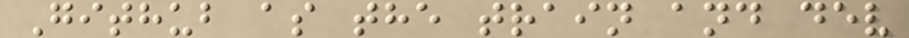Github as the train and dev
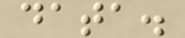data.
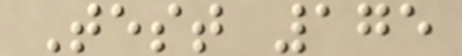Test 175
